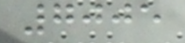7005
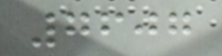7607
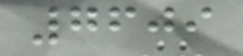7609
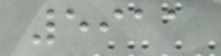5911
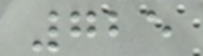725
